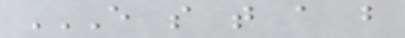E S T A B
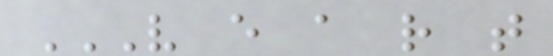V E A R T
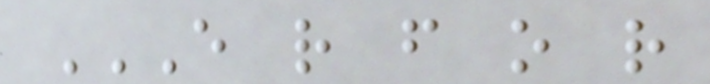E R F O R
